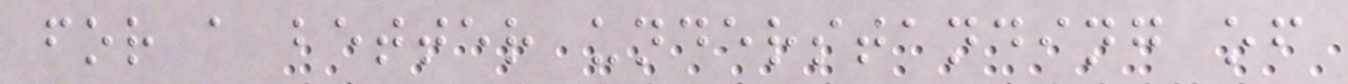for a better understanding of
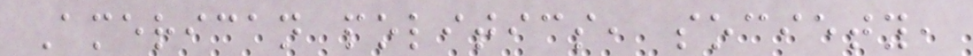American politics, society,
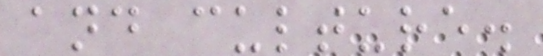and culture.
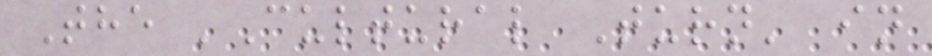The 'Cultural Turn' in
